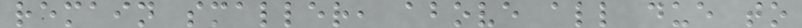remain smaller, above all due to
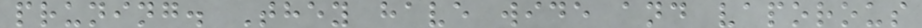pruning. They have wide and vaporous
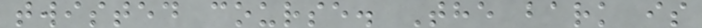twisted course. The bark is
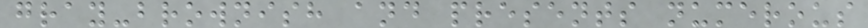gray-brownish and presents numerous
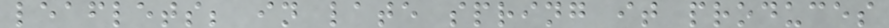leaflets; in late spring it produces
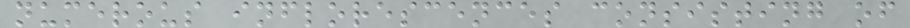numerous inflorescences consisting of
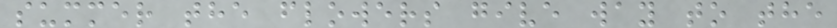summer the flowers give way to the
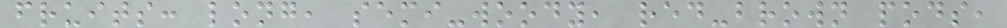fruits: long, semi-woody, red-brown pods,
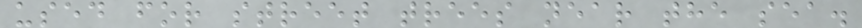used for street trees near the sea.
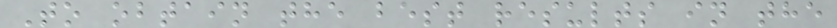To obtain the best results in the
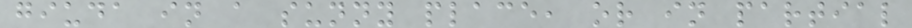giuda in a sunny place, or in partial
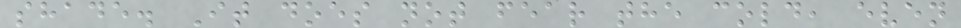shade. It does not fear the cold, even
